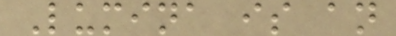Lumina is an
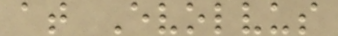at Evolvus
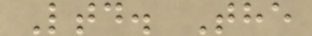Ltd. The
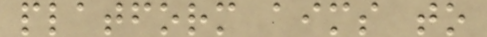platform aims to
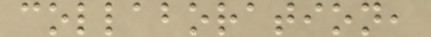collaboration,
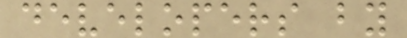developers by
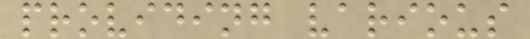providing various
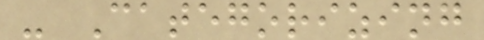- Categorizing
